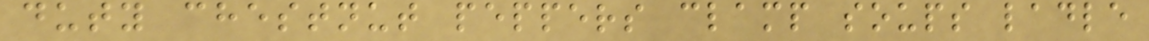duty chestnut peppers clamp soups ladle
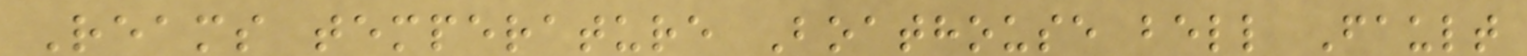Reams temperature Boathouse bell Fault
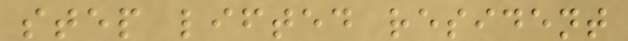step lifted resident
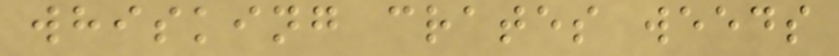whisking crates weeds
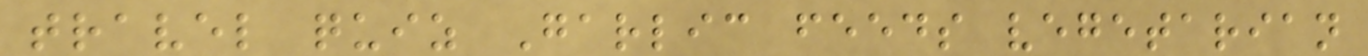travel quiz Garlic feeds vegetarian
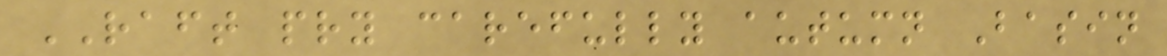RAFT pry carefully autumn Basin
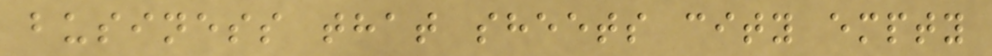business that sheets city empty
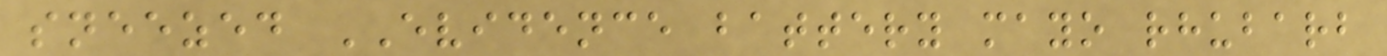sneezed EVIDENCE battery mayo rhubarb
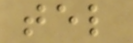tel
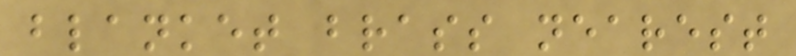blanket brass nearest
